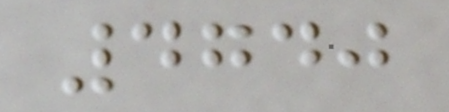4740
